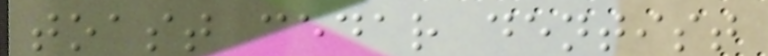toast cedar dentist
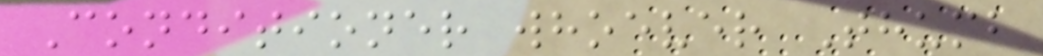Conditioner whoever Thumb
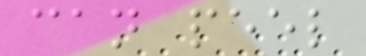can peel
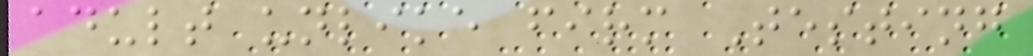adult unlike firm Testing
